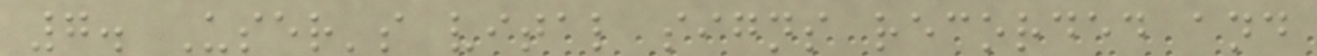7. User's vital signs recorded and
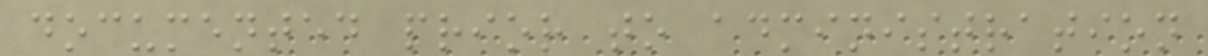documented prior to administration
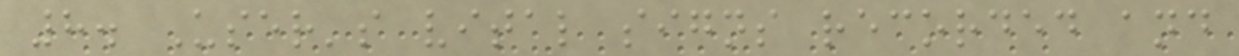8. User's vital signs recorded and
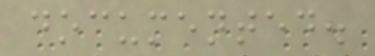documented.
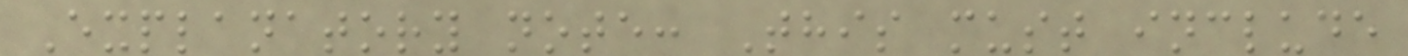Explanatory note: This must include
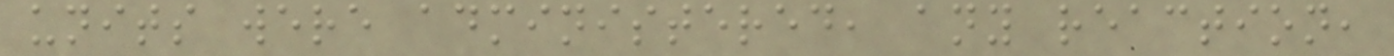units were administered, any reaction,
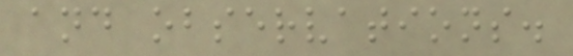and observations.
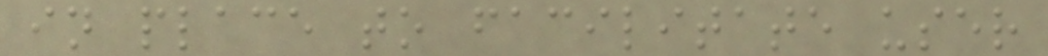in place to facilitate user
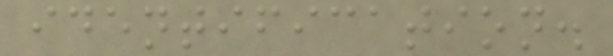identification.
